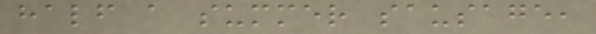half a summer sausage,
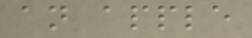an apple
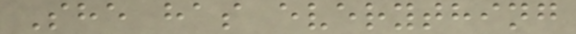She has everything
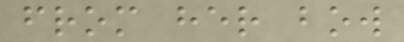from her bow
